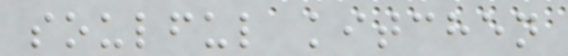soulful kitchen
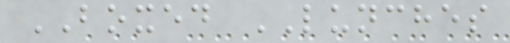BOXED LUNCHES
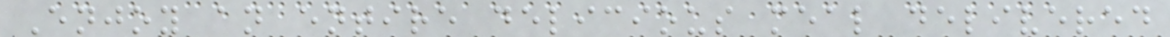Enjoy an entire delicious meal delivered
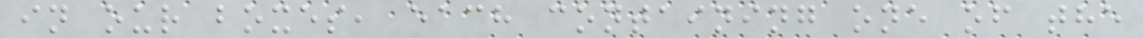in our boxes, each containing one of the
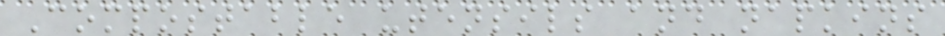Compostable utensils and napkins
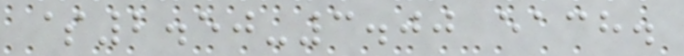$2.50-3.00 each.
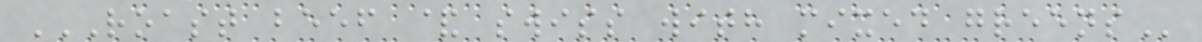ROAST BEEF & SWISS WITH MIXED GREENS
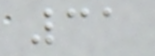31
